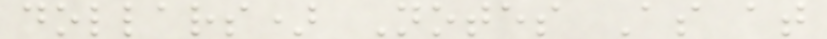dollars) Notes As at
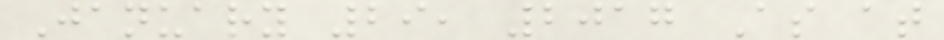January 29, 2017 As at
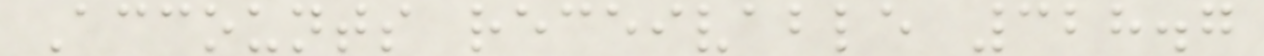Accounts receivable 328.7
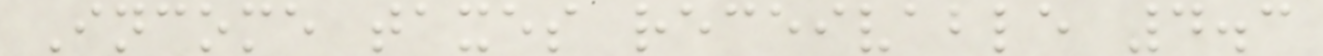Income taxes receivable 4.3
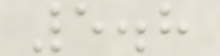5.8
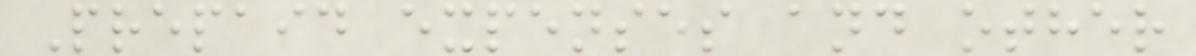Prepaid expenses and other
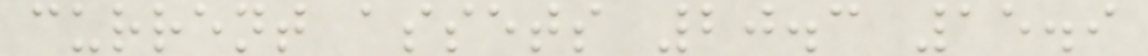current assets 20.3 15.9
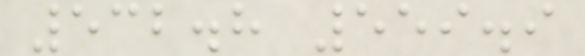532.8 559.9
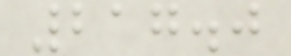217.0
